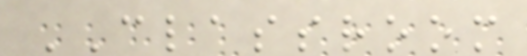CLASSROOM
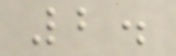2.
